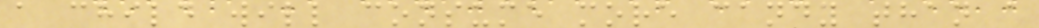a child will consume more candy than a
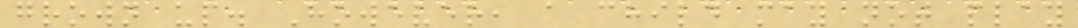grown up. However, a child may not play
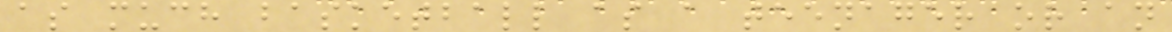as much basketball as a teenager or an
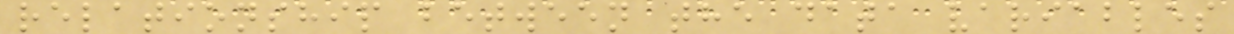relationship between the data variables
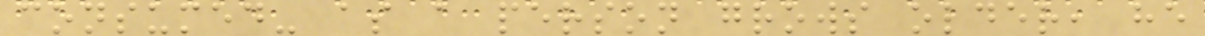consumed- as a person grows older, he
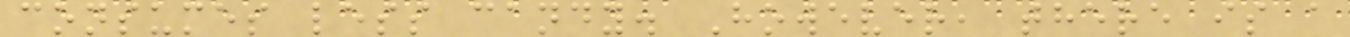consumes less candy. However, there is a
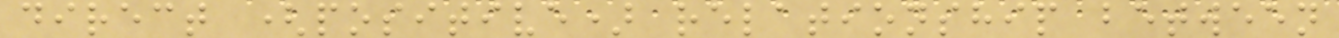direct (positive) relationship between
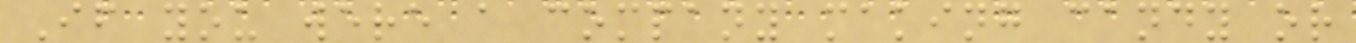If you were a company making candy or
